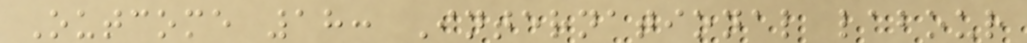Outcome 18: International labour
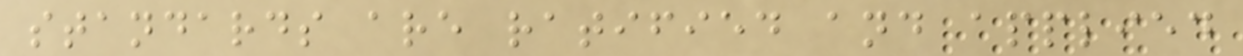standards are ratified and applied
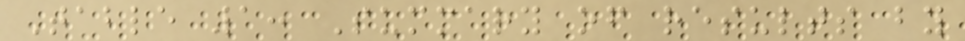Table 1: Summary of results by
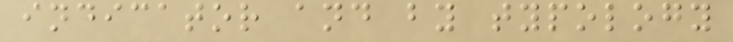indicator and by typology
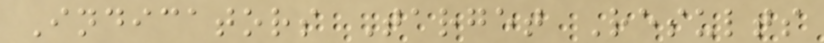Indicators Target Results
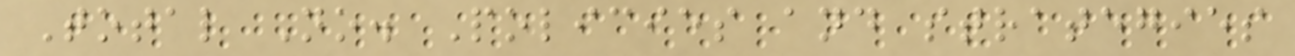Total No. Policies and strategies
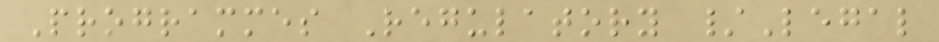Programmes Regulatory /Legal
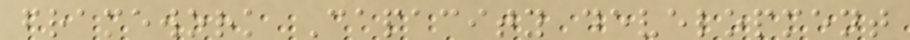framework Capacity development
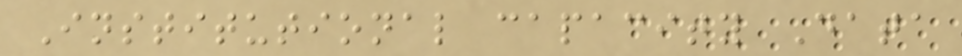Institutional capacity Data
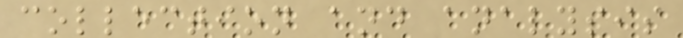collection and analysis
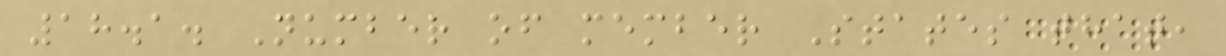18.1. Number of member States that,
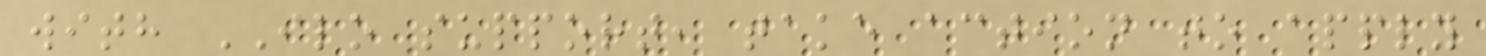with ILO support, take action to apply
